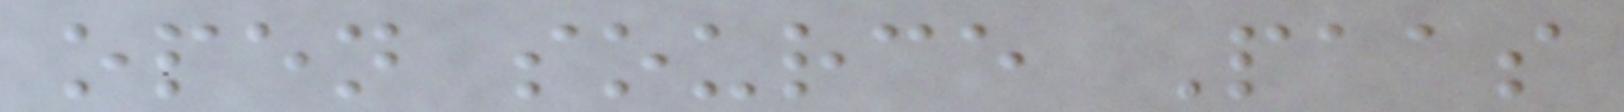open source Paas
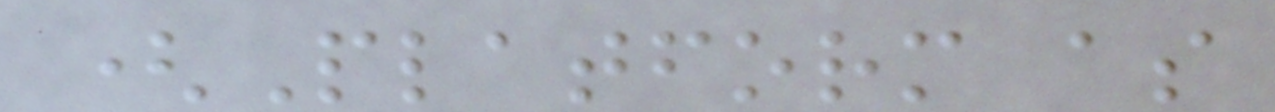(Platform as
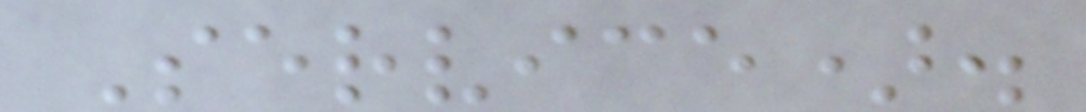Service).
